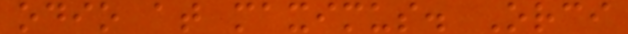odio at maximus. Orci
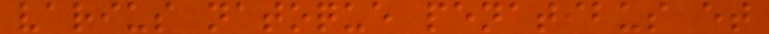varius natoque penatibus et
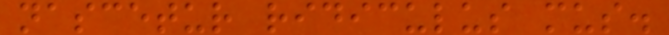nascetur ridiculus mus.
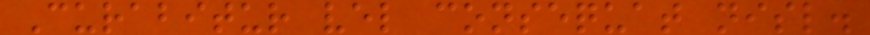Curabitur vel consequat nisl.
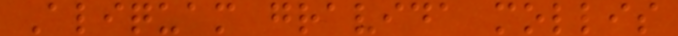Aliquam gravida mollis
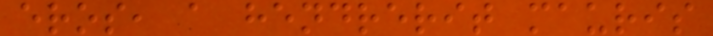eros, a hendrerit mauris
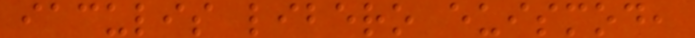iaculis libero euismod,
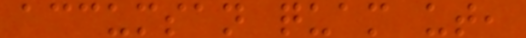accumsan quam ut,
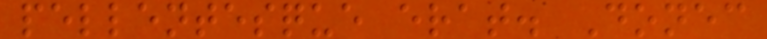pellentesque erat. Donec
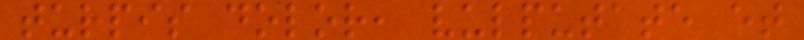turpis dolor, vulputate et
